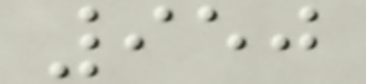950
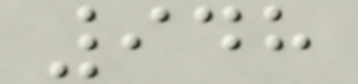948
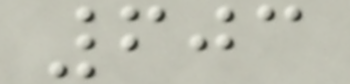603
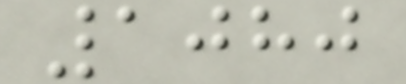1080
